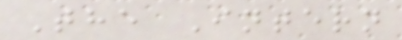The Intern
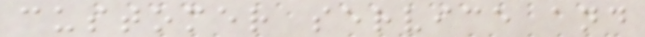customer service and
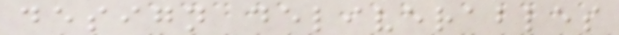design deliverables
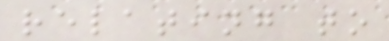relating to
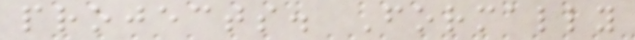projects. Formally
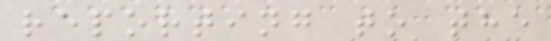reporting to the
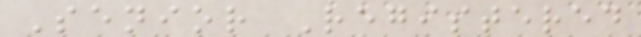Senior Registered
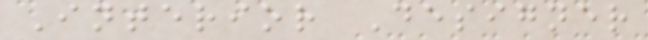Interior Designer
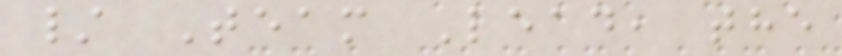/ Team Lead, the
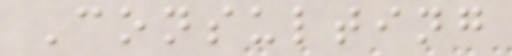Consulting
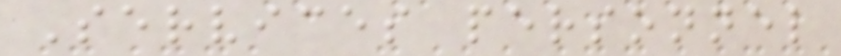Services personnel
